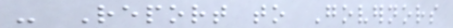- Report to Governors
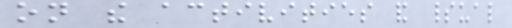on the activities and spiritual
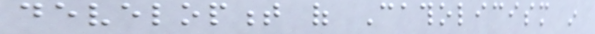development of Catholicism in
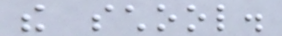the school.
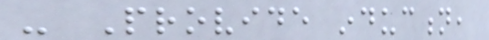- Provide induction,
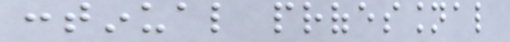continual professional
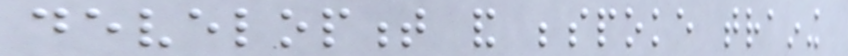development and bespoke training
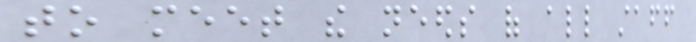to meet the needs of all staff
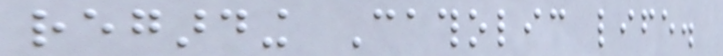regarding Catholic life.
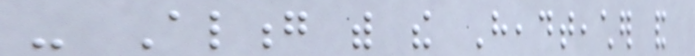- Along with the Headteacher and
